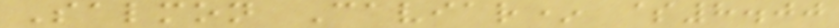Salmon Caviar* $8.00
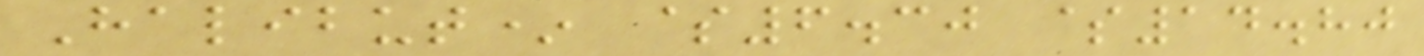Halibut* $6.30 $14.80
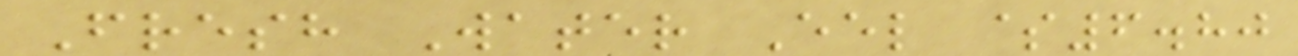Fresh Water Eel $6.80
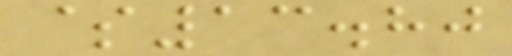$13.80
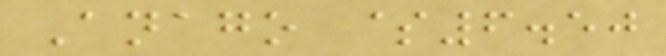Anago $6.50
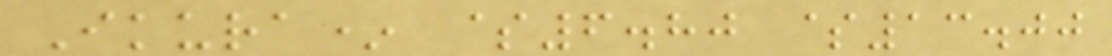Ikura* $6.80 $13.00
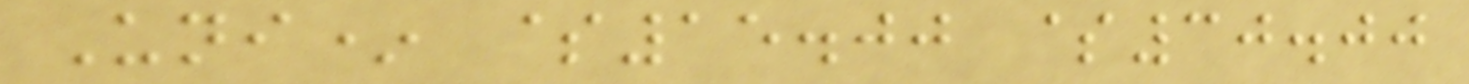Uni* $15.00 $30.00
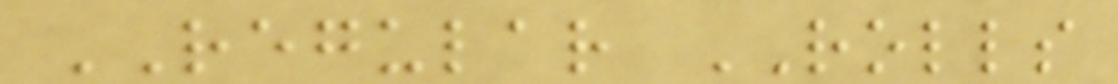REGULAR ROLLS
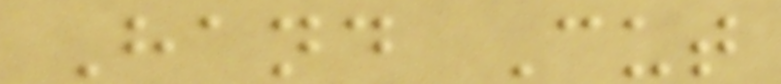Hand Cut
